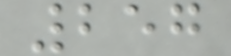257
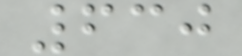630
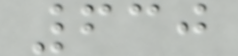630
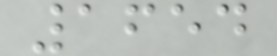1654
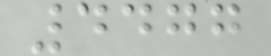4477
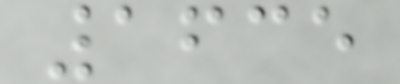1635
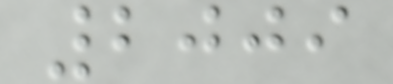2009
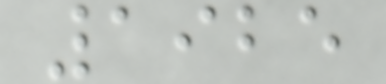1925
